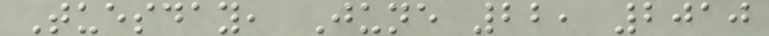Tuesday, June 22, 2010
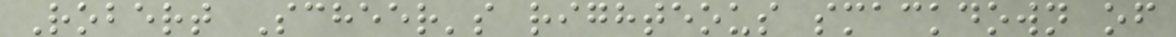Robert Scheer's righteous smackdown of
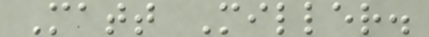Matt Miller.
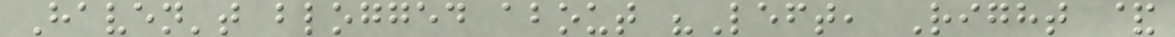Haven't blogged about "Left, Right &
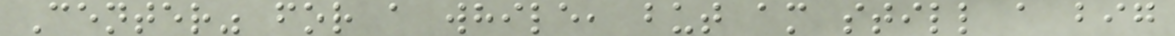Center" for a while, but am still a big
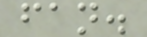fan.
